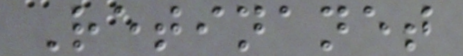Retinanet
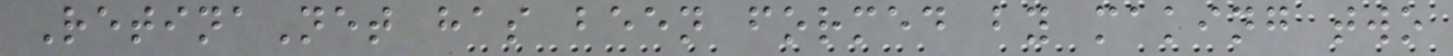RetinaNet has been formed by making two
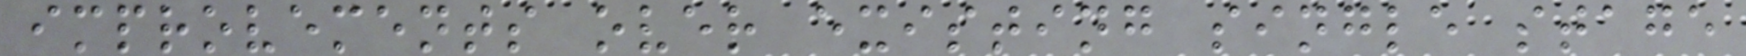improvements over existing single stage
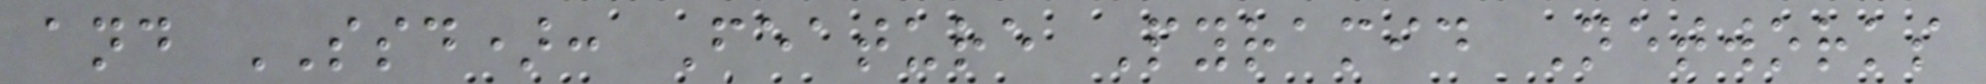and SSD): Feature Pyramid Networks
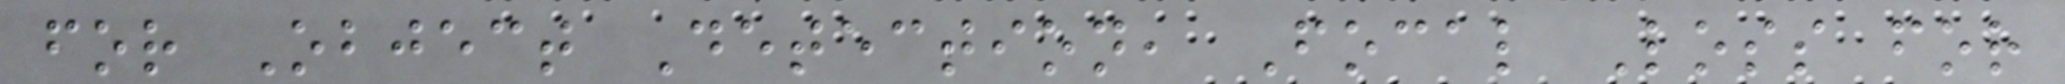for Object Detection, Focal Loss for
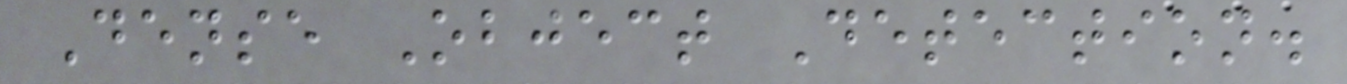Dense Object Detection.
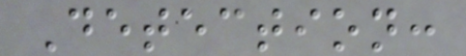Detection:
